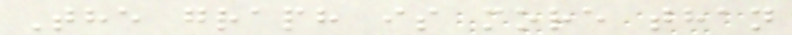The graph is more than
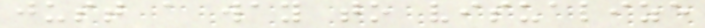just a way to visualize
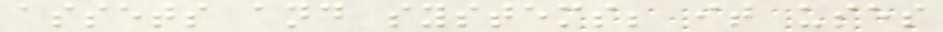assets and systems; it uses
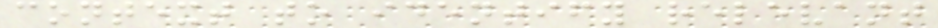context to identify relevant
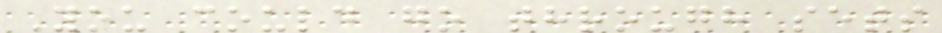You could go through sets
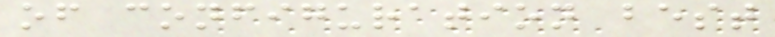of configuration best
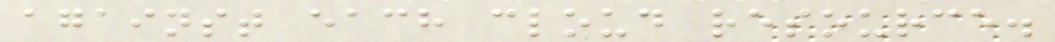against each cloud resource.
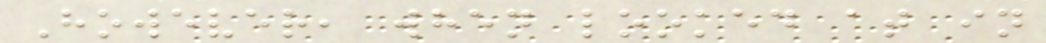However, when looked at in
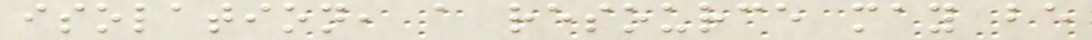isolation, a resource may be
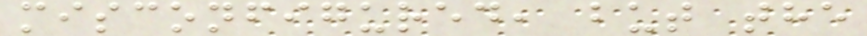misconfigured, but the
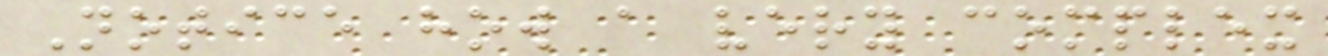Notice how a very complex
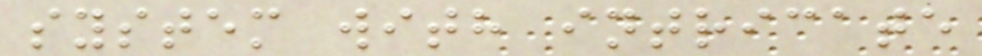system with intricate
